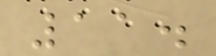11.
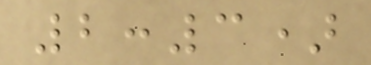2:3)
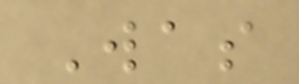Was
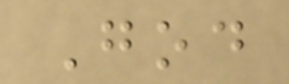God
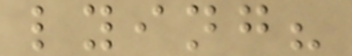lying?
